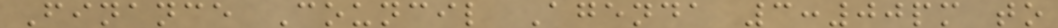Finance Council Agenda 3:00pm to
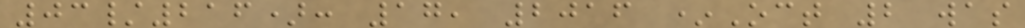03/216): 17, 2016 *Oct 2 was
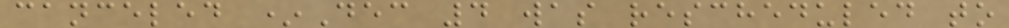canceled *Dec 4 was rescheduled to
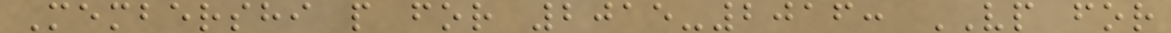Membershi p for 2015-2016: VP for
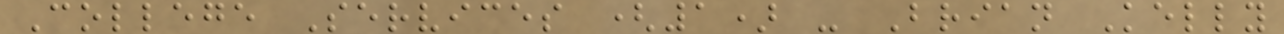College Services (1) - Brian Kelly
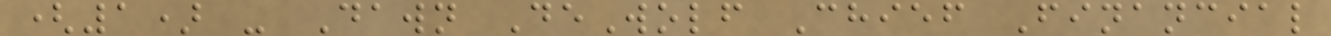(1) - Dawn DeWolf Chief Financial
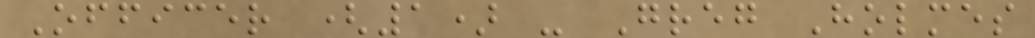Officer (1) - Greg Holmes
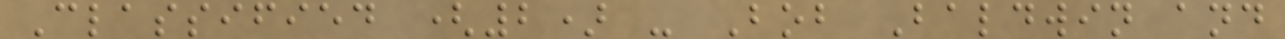Classified (2) - Bob Baldwin and
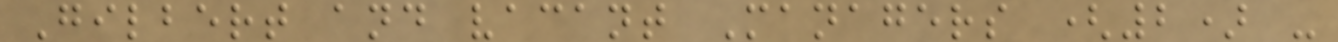Gilbert and vacant Managers (2) -
